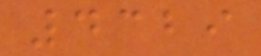4329
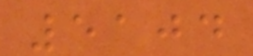5104
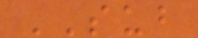SUB
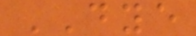DYE
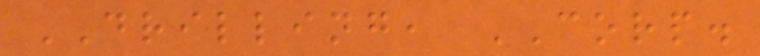DRILLING, CORP.
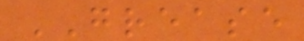GREASE
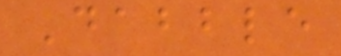Dabble
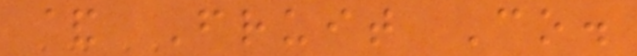& Fruit Co.
